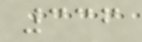336
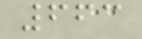663
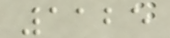1125
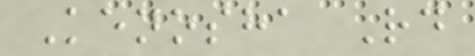Kenosha Rd
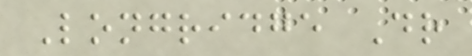Longridge Dr
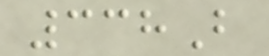338B
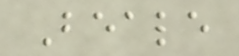Beale
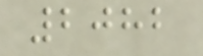2082
